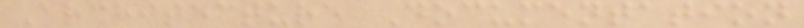Architecture Documentation
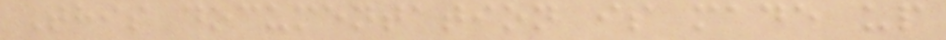This documentation is made up
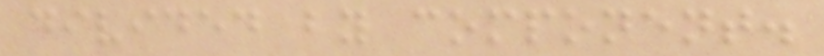divided by component.
